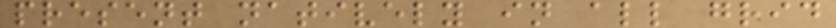present natively in all grid
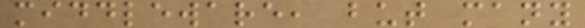middleware, but many
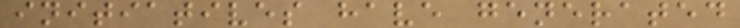initiatives have generated
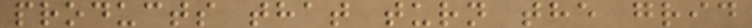products that turn the grid
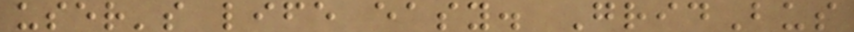user's life easy. GridBus
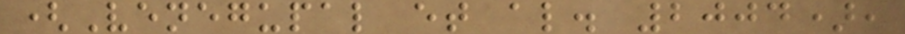(Venegupal et al. 2004),
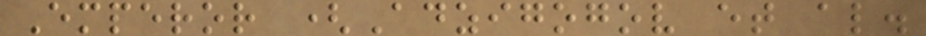Emperor (Adzigogov et al.
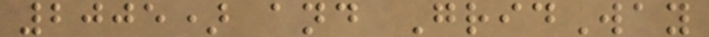2005) and GridWay
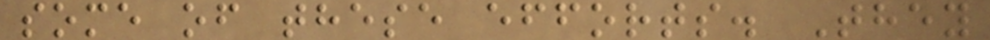some of these efforts. They
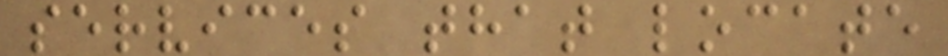services that locate
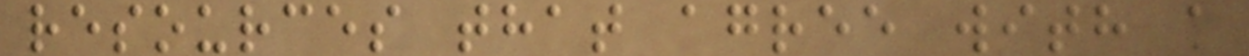resources that agree with a
